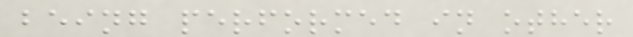being performed in other
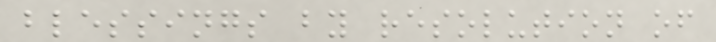blessings by resolution of
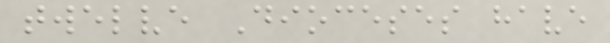twelve Dioceses have
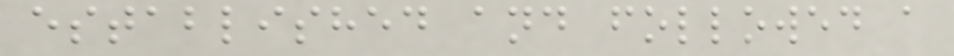established and followed a
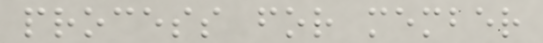process for member
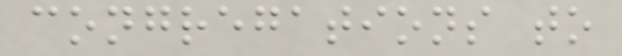congregations to
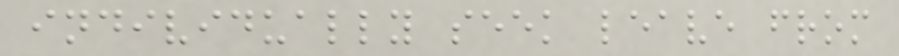individually seek leave from
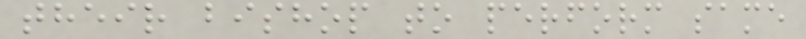their bishop to perform same
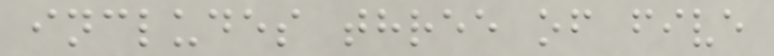includes three of five
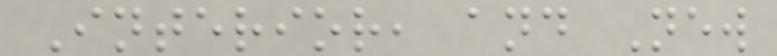Interior, and New
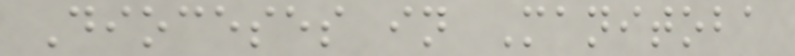Dioceses in Manitoba
